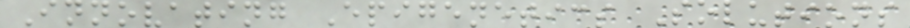Innovating Epigenetics Solutions
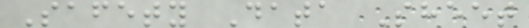Safety Data Sheet
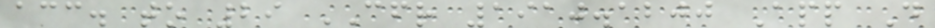acc. to 29 CFR 1910.1200 App D
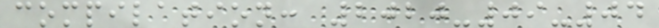compilation: 2020-09-04
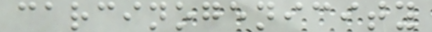carcinogenicity
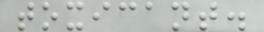toxicant.
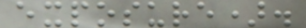exposure).
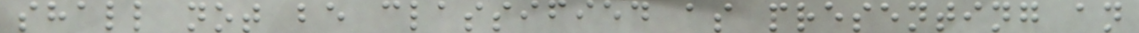shall not be classified as presenting an
